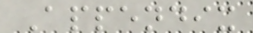Appendix
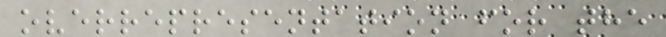overrepresentation for the
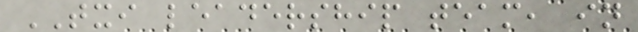TXI leadership team, in
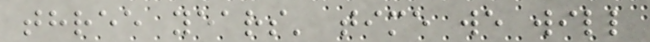three years' time we will
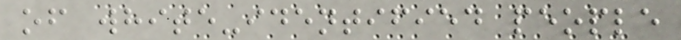of white-identified people
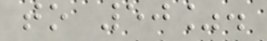to 50%.
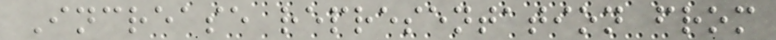Increase representation from
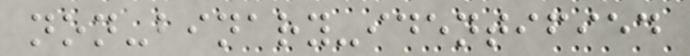non-binary-identified
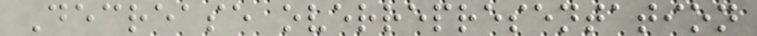Decrease overrepresentation
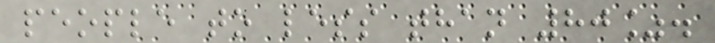people to less than 80%.
